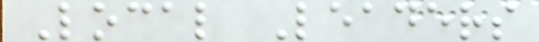Local Leaders
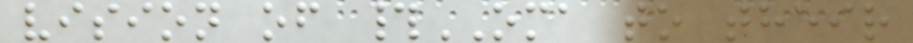vision of #OMA to their
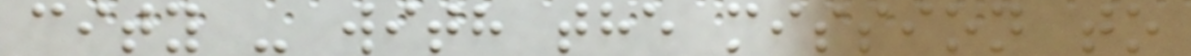city - with the mission to
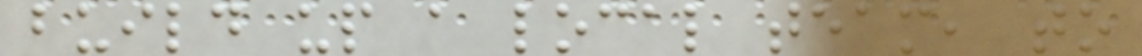build up a local team, to
